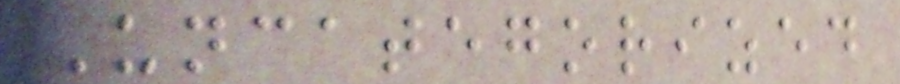Uncategorized
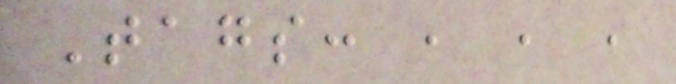Tags: , , ,
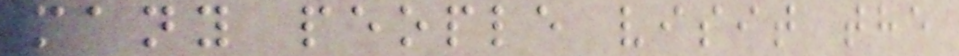many people visit the
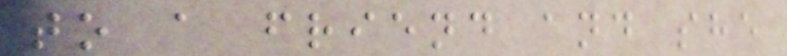to a friend and she
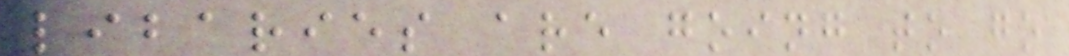libaries are going to go
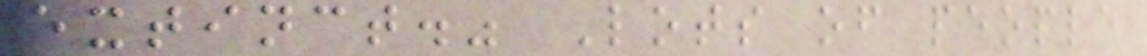extinct." Lots of people
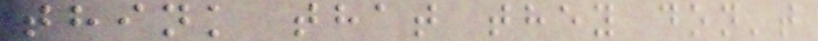think that they don't
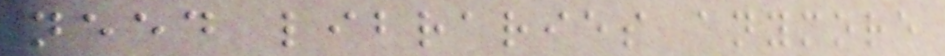need libraries anymore
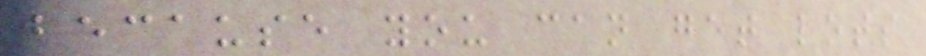because you can get lots
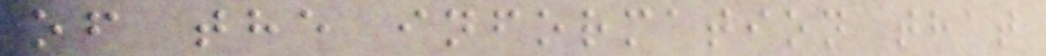of the information that
